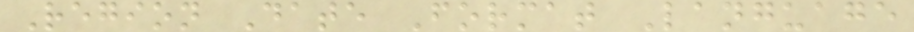Region Date Format Language
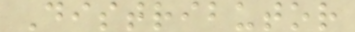Distributor
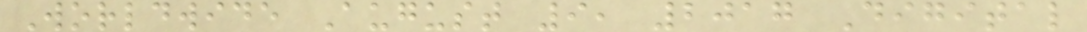Worldwide August 9, 2017 Digital
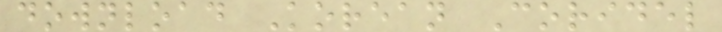download Korean Coridel
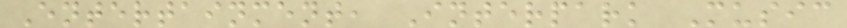Entertainment, Interpark Music
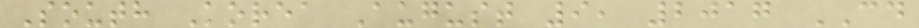South Korea August 9, 2017 CD
